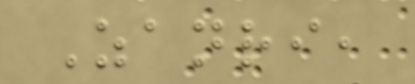Zanri,
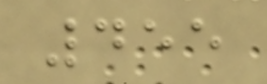455
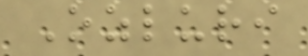Ozluri
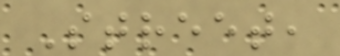Street,
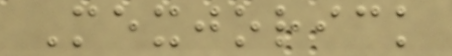Mexjorick
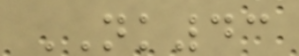NK43
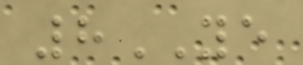8YE
